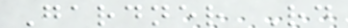Gardner Rd
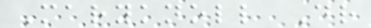Maryknoll Dr
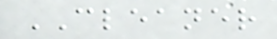CLEANER
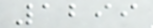1299
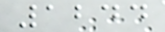1244
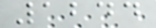1244
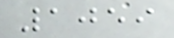1059
